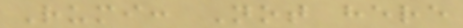Rumi: Not here
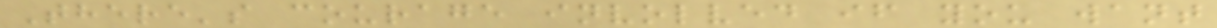There's courage involved if you want
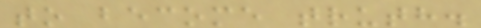to become truth.
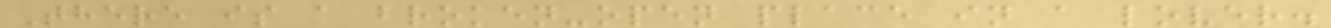There is a broken-open place in a lover.
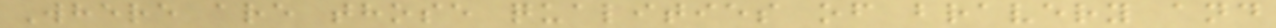Where are those qualities of bravery and
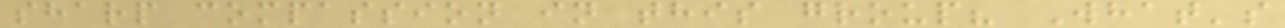sharp compassion in this group? What's
